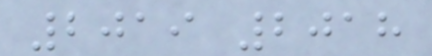2019 2018
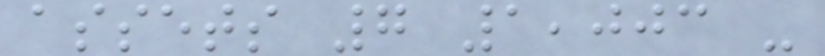assets 7 1,003 -
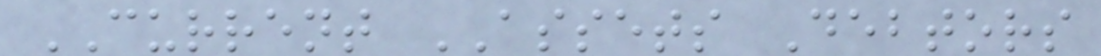CURRENT ASSETS Debtors
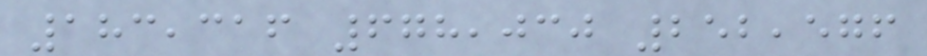183,316 678,030 252,576
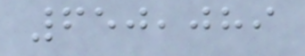650,089
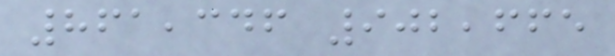861,346 902,665
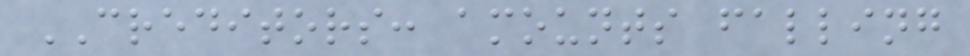CREDITORS: amounts falling
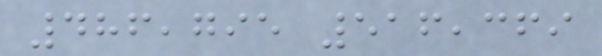486,795 516,369
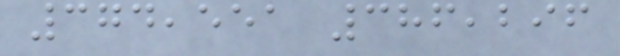374,551 386,296
